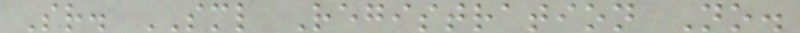Sr. SML Registration No.
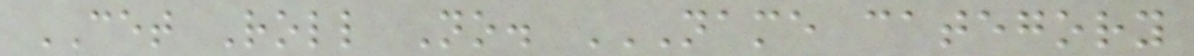CET Roll No. NAME CATEGORY
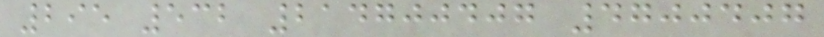295 532 214700407 4700407
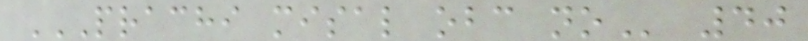PRACHI MISAL OBC NO 40
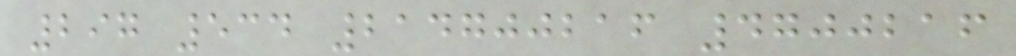297 534 214700216 4700216
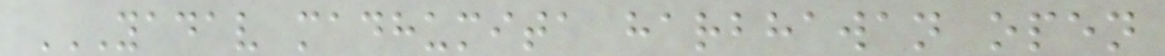YADAV MADHUMITA HARBHAWAN OPEN
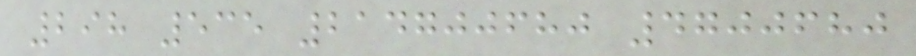298 535 214700680 4700680
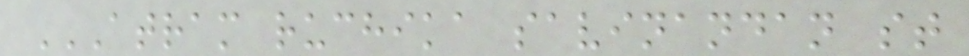ATRAM RUCHIKA SAVINANDAN ST
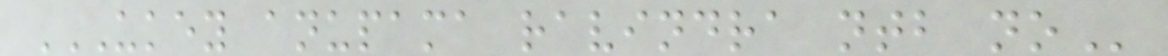UKEY ANUPAMA RAVINDRA NTB NO
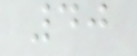40
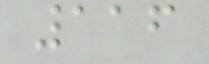116
